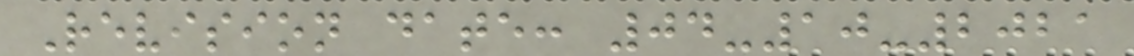Revision date: 04-10-2021
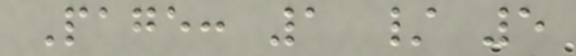Page: 1 / 5
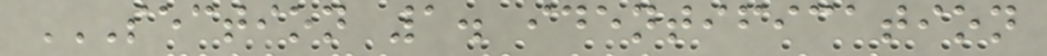SECTION 1. IDENTIFICATION
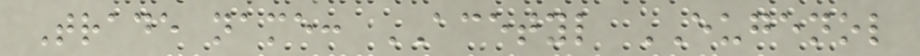Trade name: ACETYL EUGENOL
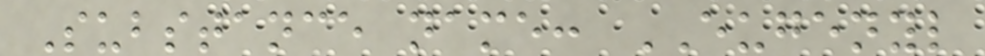Substance name: EUGENYL
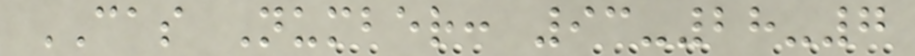CAS Number: 93-28-7
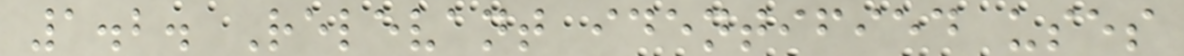1.2. Relevant identified uses
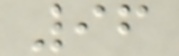96
